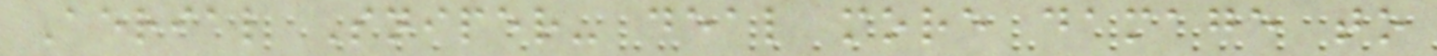Aerial Sniper- deal more damage to
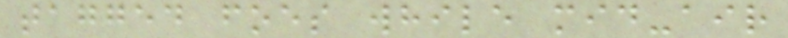tagged foes while mid-air
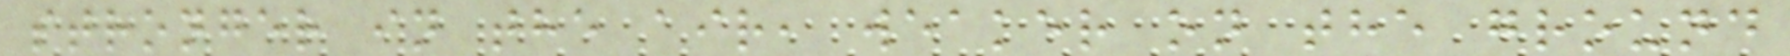stronger in the air, weaker on the ground
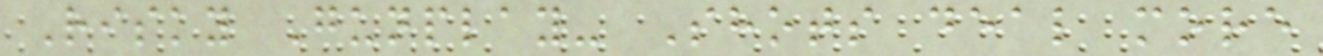Risky Gunplay- Shots deal more
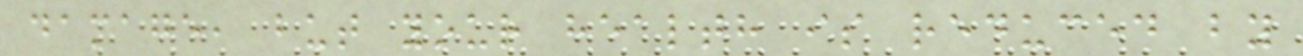damage, but your health is reduced by
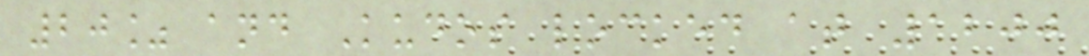20% and Kudos locked at 1200
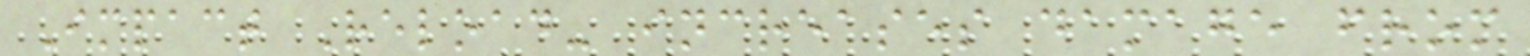Impact Reload- increases damage from
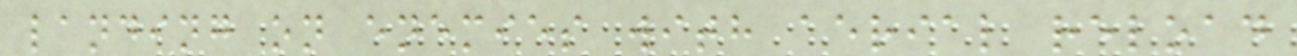landing on enemies with aerial reload
